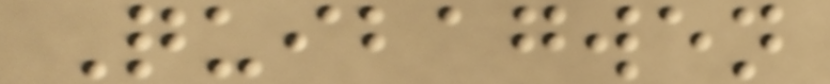Quibagwen
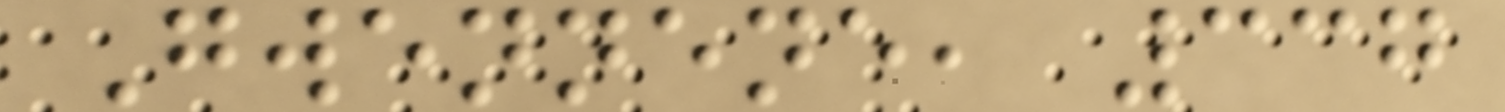Gwennene, 337
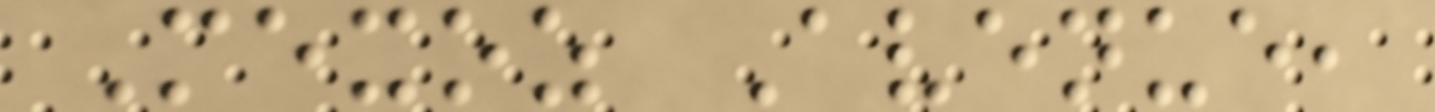Mexoz Avenue,
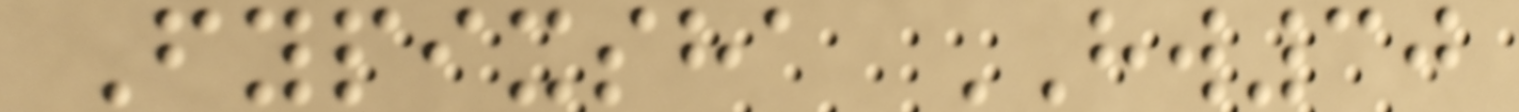Fypixsha HW30
